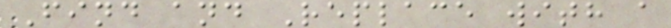Find and Replace with a
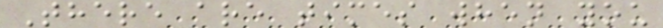There are times when you
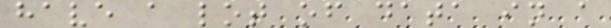have a lot of data in a
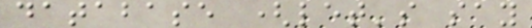database (let's say
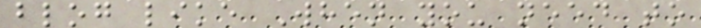blog like When you need to
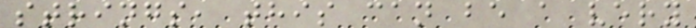strings, this can be a very
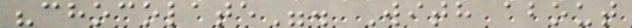"chocolate". With about
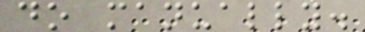do manually.
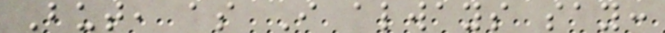But, as I always say:
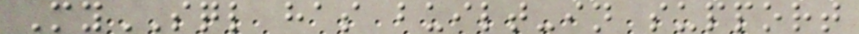MySQL has built-in support
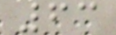63
